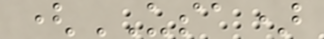(USA)
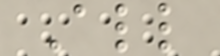All
